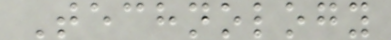Technology
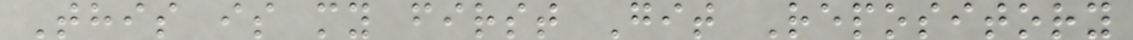This is my first Git Repository
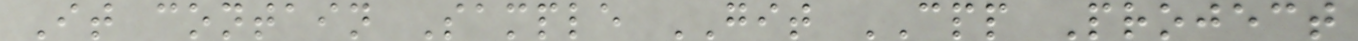It contain Sample GIT CPP Project
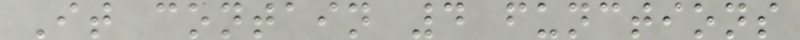It contain 4 functions
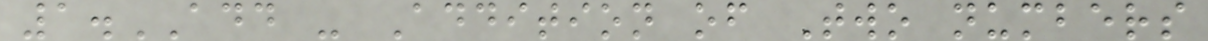1.ADD - Addition of Two numbers
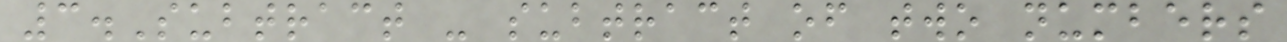3.Subtract - subtract of two numbers
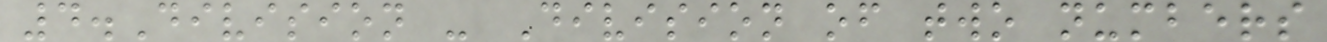4.Division - Division of two numbers
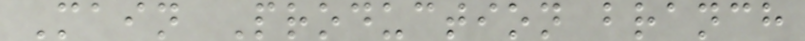Main Production branch
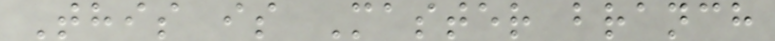This is Master branch
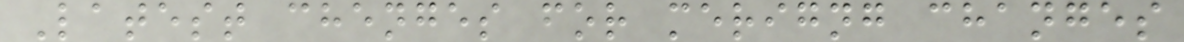Latest chenges for merigng changes
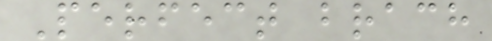Perfect brach
